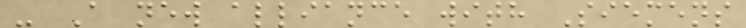- A new alliance with Siemens
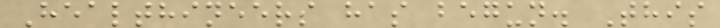Healthineers has begun. This
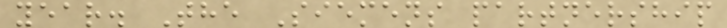year. The Siemens partnership
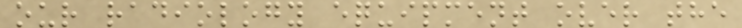our radiology equipment over the
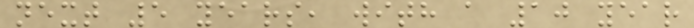next 5 years, with a 10 year
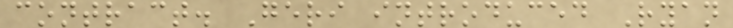contract. Geri introduced Ryan
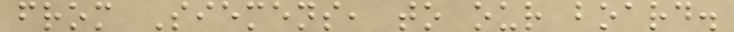from Siemens, to our board.
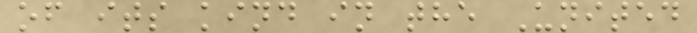of its kind in the United
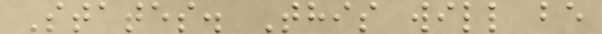States. This will be
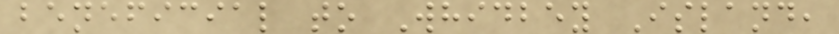beneficial to Whidbey Island,
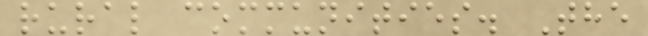rural communities. The
